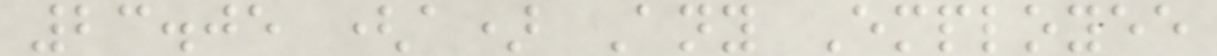23.05 (a) Any Employee
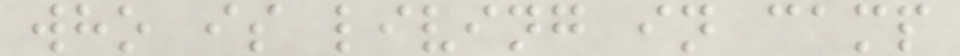who is living in camp
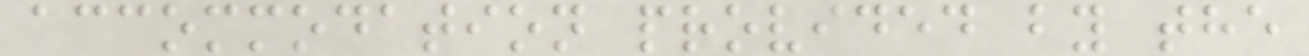accommodation provided by the
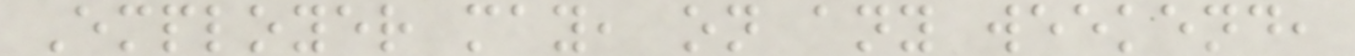Employer may, on any weekend,
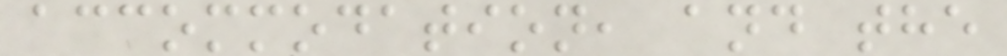accommodation, and the
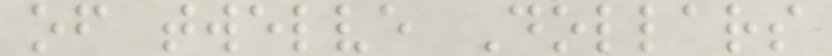of twelve Dollars
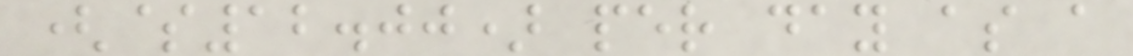($12.00) per day as a
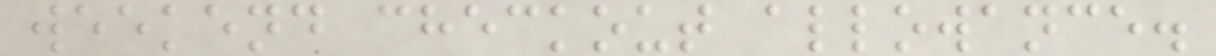weekend checkout allowance.
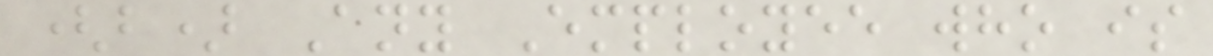(b) Any Employee who is
